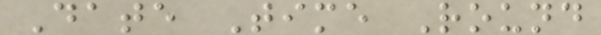Date Time Round
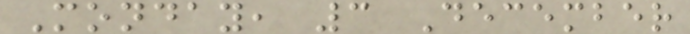Monday, 3 December
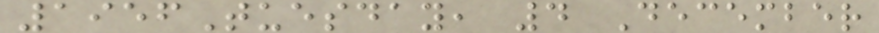1956Tuesday, 4 December
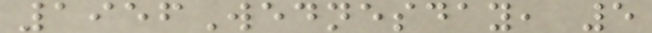1956Wednesday, 5
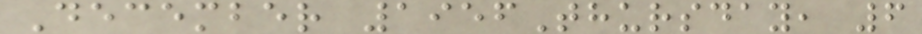December 1956Thursday, 6
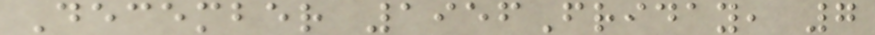December 1956Friday, 7
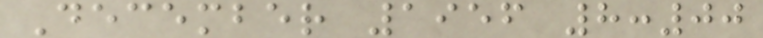December 1956 8:00
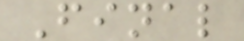Final
